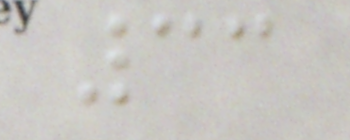33
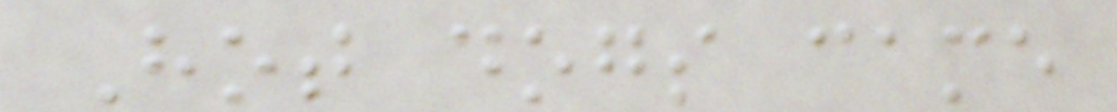Hot dogs came
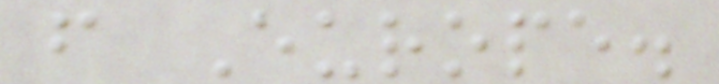from Europe.
